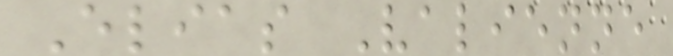Elias Valienne
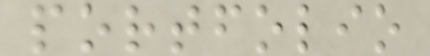portfolio
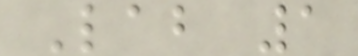Lab 1
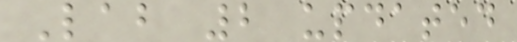Lab 2 updated
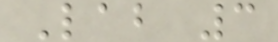Lab 3
